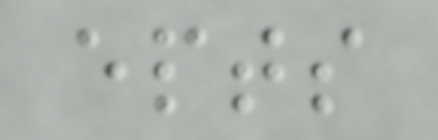epts
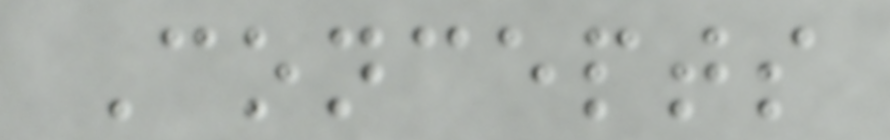Concepts
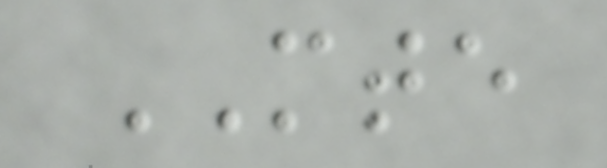MTE
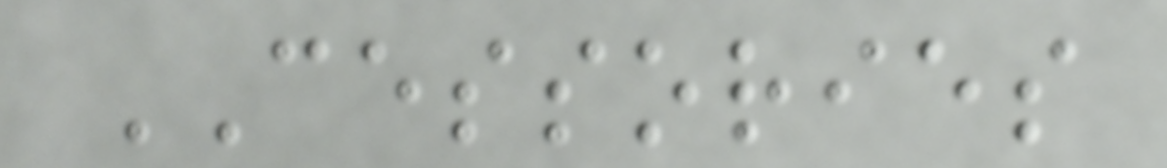CESSORIES
